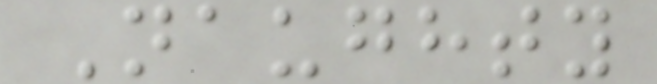Naughty
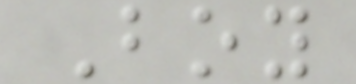Boy
